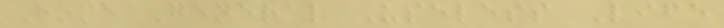Home General Useless Life
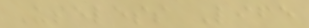Useless Life
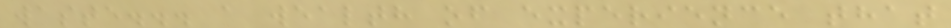waste... a wealth of experience that
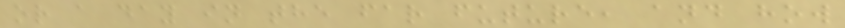or a day in the far future, and how
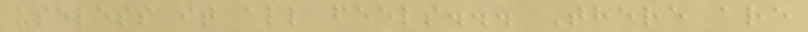useless it all feels... There are
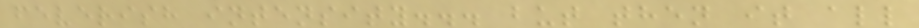feverish intensity... but then it all
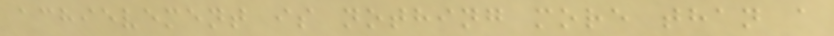achievement is nothing more than a
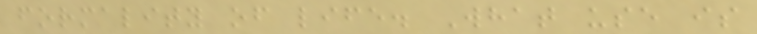formality of life. What use is
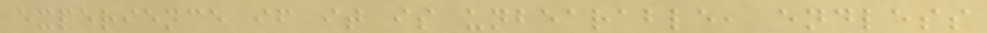experience if it is unbearable, endless
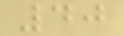40
